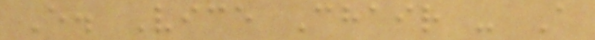E. Vice Chair - A
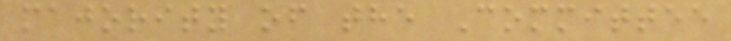majority of the Committee
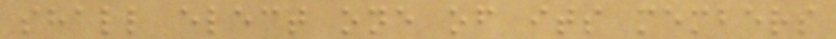shall elect one of its members
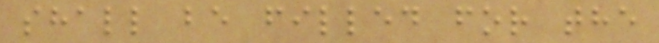shall be filled for the
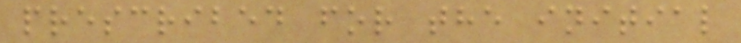prescribed for the initial
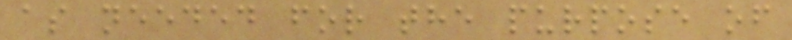as needed for the purpose of
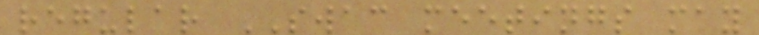regular SWAC meetings may
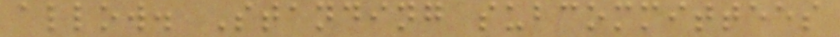allow. Standing subcommittees
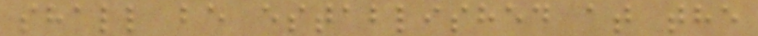shall be established at the
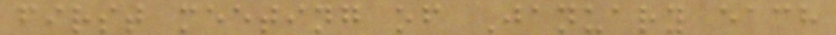first meeting of January each
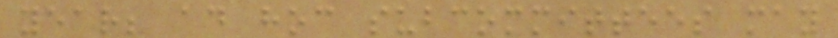year; ad hoc subcommittees may
